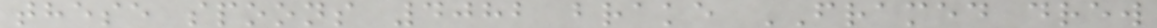these spoons 4082 brake FRAMED drew
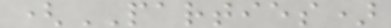(PARTIES)
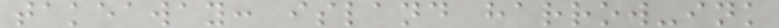takeaway: island harrow-ink
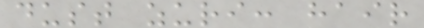dust zuri: hair
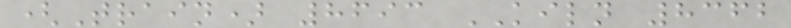(Train) 8693 KILN 8362
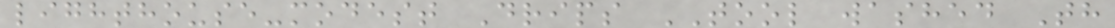lighthouse-modest Drips TOOL washed Th
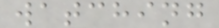watching
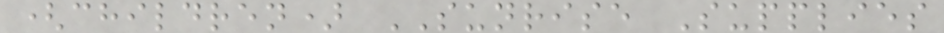(children) SUNRISE Supplies
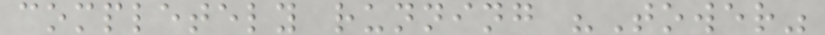completely running "Tower"
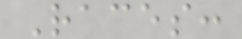Races:
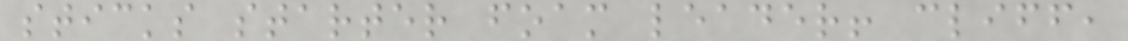sticks starter foam leader! cliff,
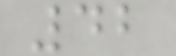42
